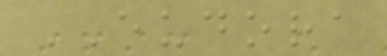EUDORA
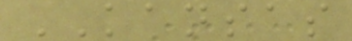KANSAS
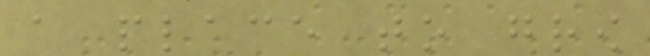a place to grow
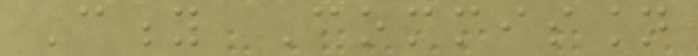City Commission
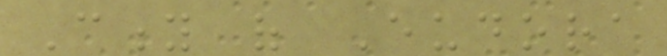City of Eudora
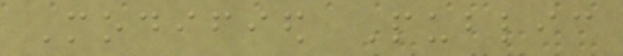Modified Public
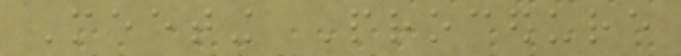Meeting Procedure
